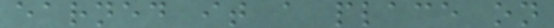earned it a place on
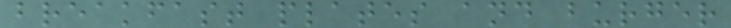breakfast plates and burger
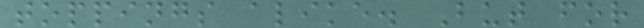toppings alike. But for
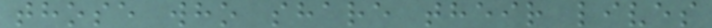those who share their lives
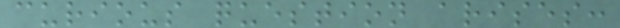curious question arises:
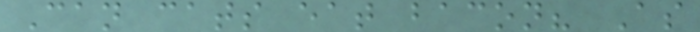Can cats eat bacon? As
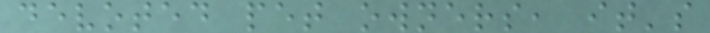devoted pet owners, it's
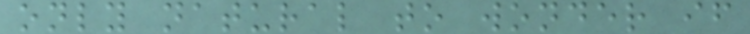only natural to wonder if
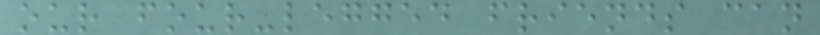our four-legged friends can
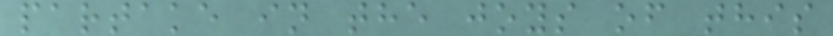partake in the joys of this
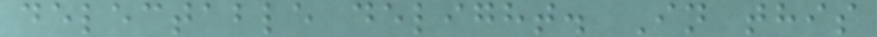delectable delight. In this
